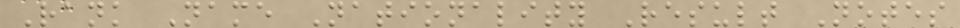Rank Name Nationality Result Notes
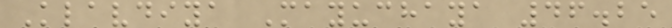Klavdiya Mayuchaya 46.25
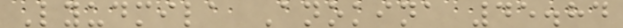Lyudmila Anokina 45.84
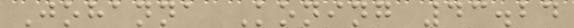Johanna Koning 43.24
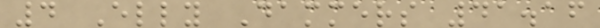4 Elly Dammers 41.16
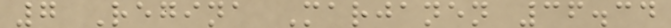7 Regina Marjanen 36.34
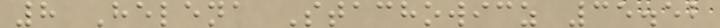8 Helena Stachowicz 35.52
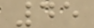45
